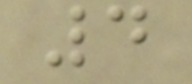4
